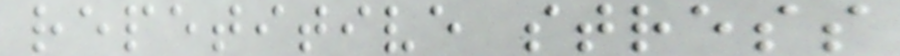repetitive stress
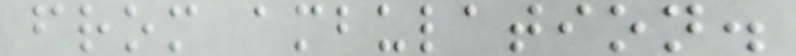from ambulation.
